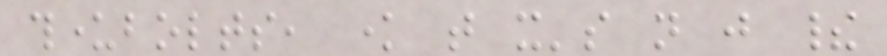thunderbolts, know that it's not just their
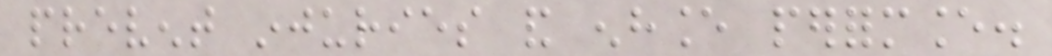prevent injuries and enhance performance.
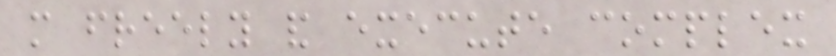more freely and execute complex
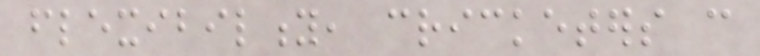flexibility, cricketers can
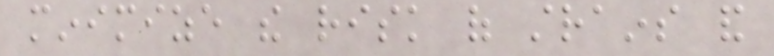minimize the risk of strains and
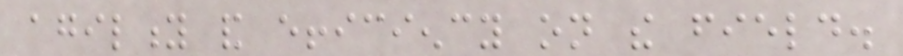agility and efficiency on the field.
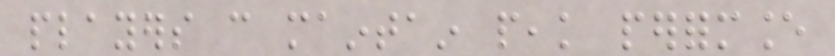players can maintain peak performance
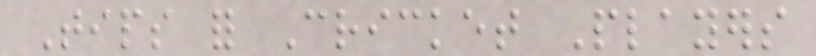Tips for Cricket Players
